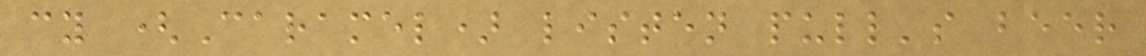cy (Caramel) listen pull's beer
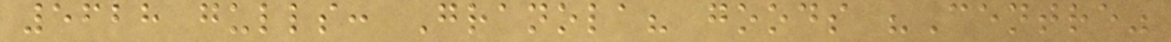5628 gulls: Granola? goods "Centre"
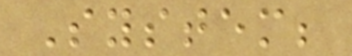System;
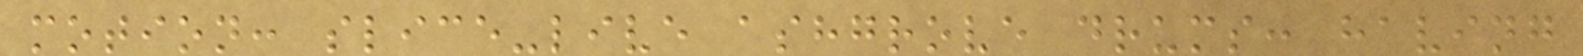motion: slice-live ashgrove drums: having
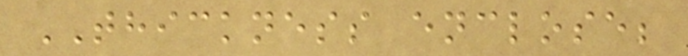THICKNESS enclose;
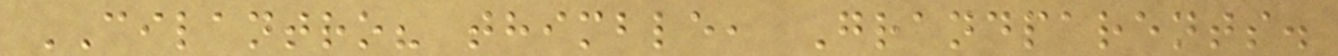CILANTRO? thimble, Grandparents.
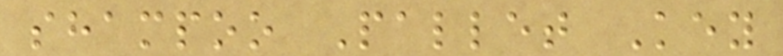shampoo Pallet Key
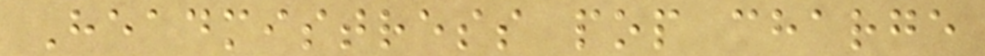Headmistress pop charge
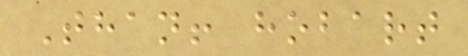Than! hobart
